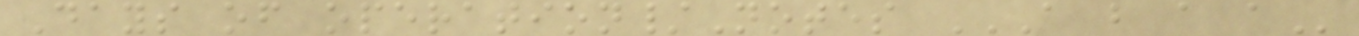Days of operation/Notes A B A A
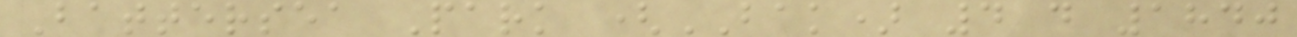Battersea Park (BAK) 4 d 1840
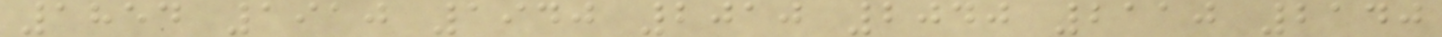1854 1910 1940 2010 2040 2110 2140
